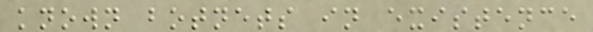known botnets in existence
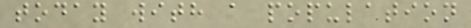today with a population
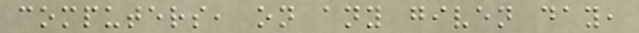computers, on any given day,
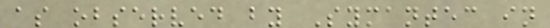as observed by Symantec in
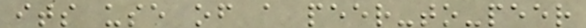its use of a peer-to-peer
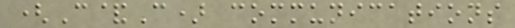(C&C) communications
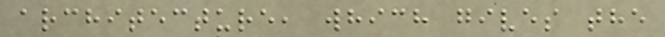architecture, which gives the
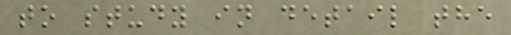to study in detail the
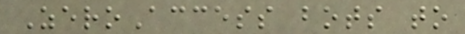ZeroAccess bots to
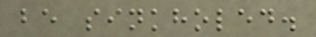be sinkholed.
